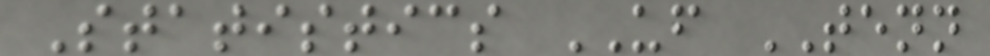Statistics UF TENN
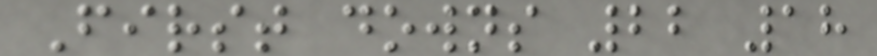First downs 22 18
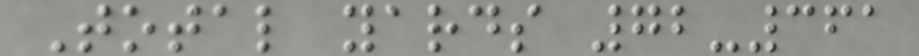Total yards 72-361
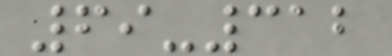69-312
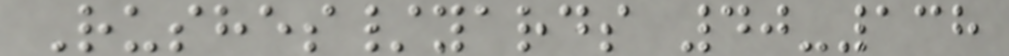Rushes/yards 40-138
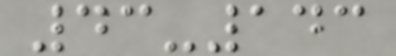43-143
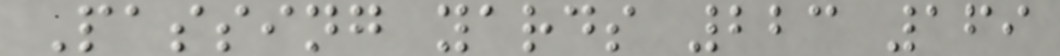Passing yards 223 169
